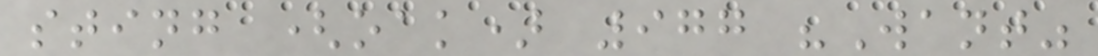sting (oak) 977 "Want"
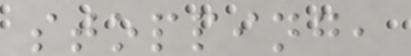stopping,
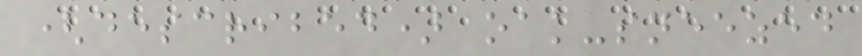(described) oak-sneezed
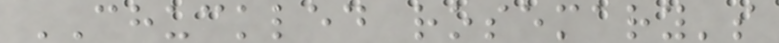CHUCKLED rosemary's
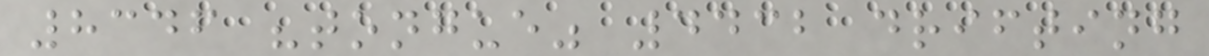8346 "tongue" 4432 drifting
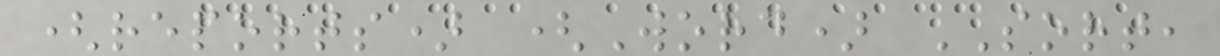(reports) (Word) SORT,
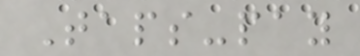Taps-pay
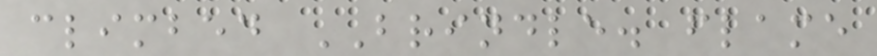climbed BRINDLE. flame
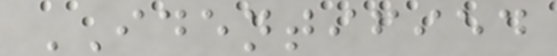IDENTIFIED
